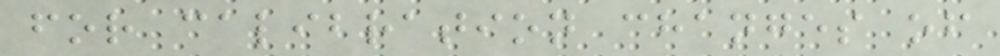for calibration changes of
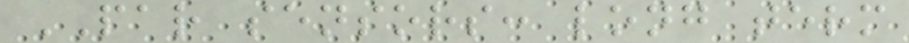PAR sensors: long term
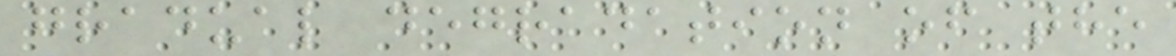gradual degradation of the
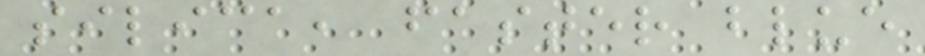silica, faster blue
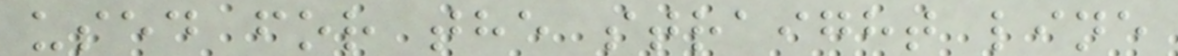used for the straight line
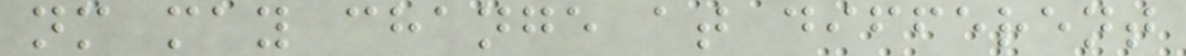nm may change at different
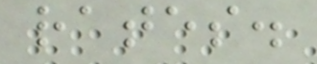rates.
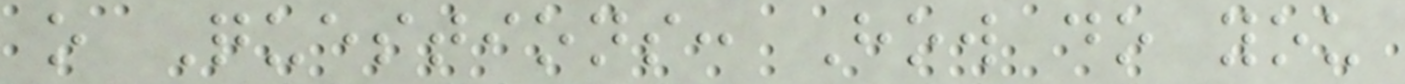o Questions: How do you
